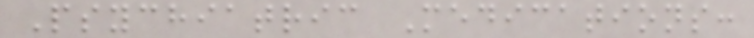Psychiatric Medications:
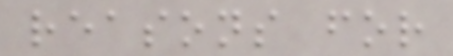reasons for
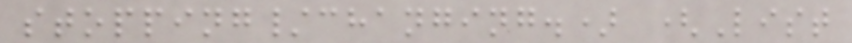stopping/changing.) (List
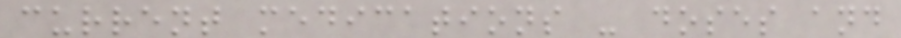current medications - doses and
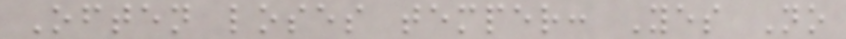Often loses temper: Yes No
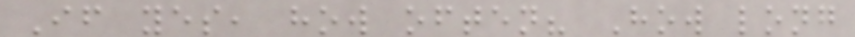If yes, how often? How long
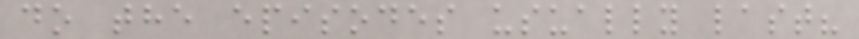do the episodes usually last?
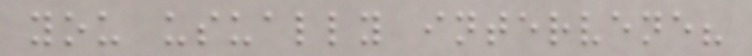you usually intervene?
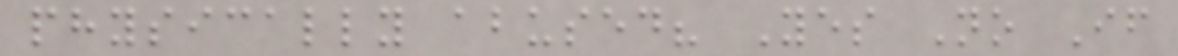physically abused? Yes No If
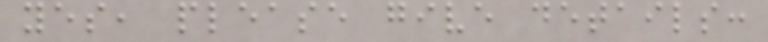yes, please give details:
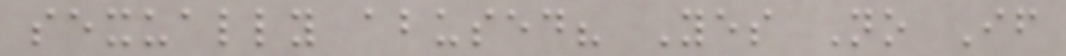sexually abused? Yes No If
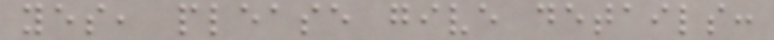yes, please give details:
